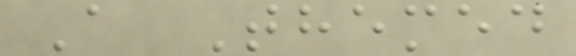A Themed
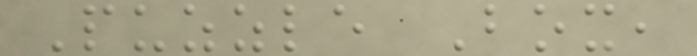Puzzle Box,
